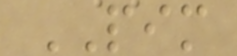PIM
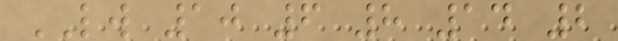LW 10 6 8 14 2
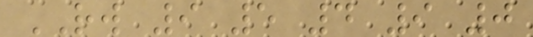RW 9 5 4 9 0
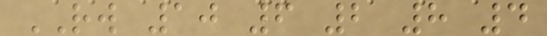RW 10 6 2 8 4
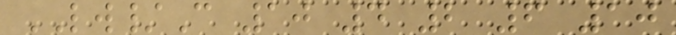LW/C 10 4 2 6 10
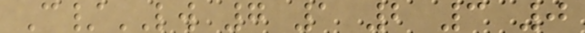C/LW 7 1 2 3 0
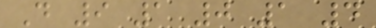D 9 1 0 1 4
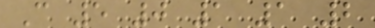C 5 0 1 1 2
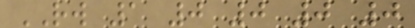RW 1 0 0 0 0
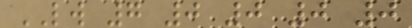LW 7 0 0 0 0
